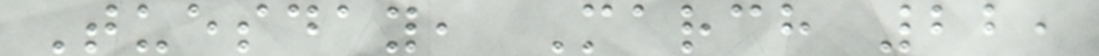Tuesday, March 22,
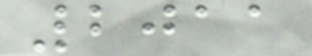2011
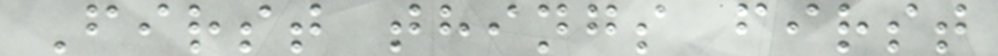First things first
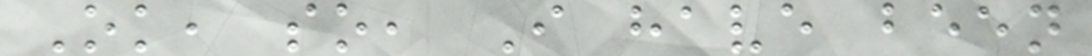Ok, so, I have been
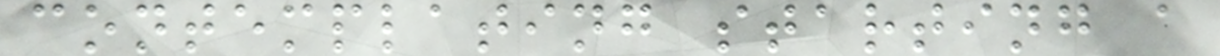contemplating starting a
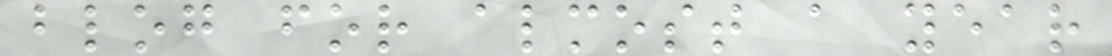blog for almost a year
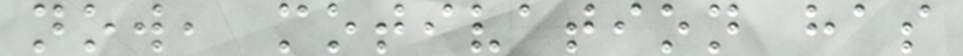now, motivation has
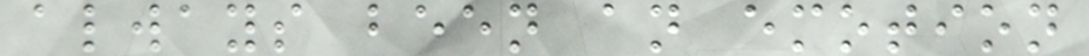always been an emotion
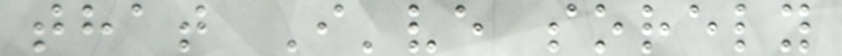that I've sorely
